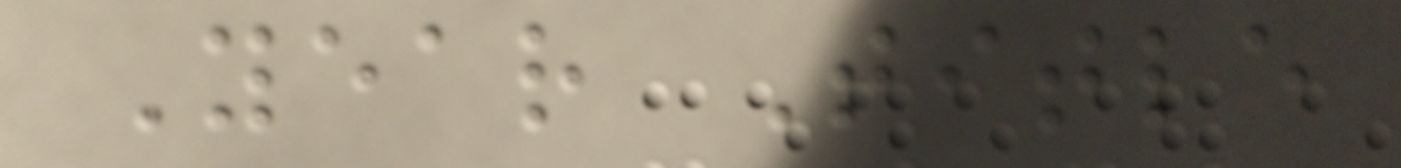Year Title
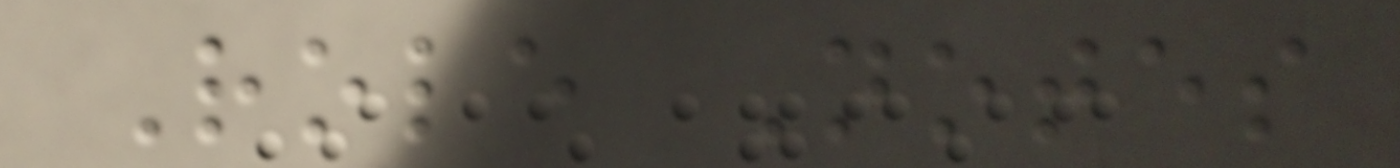Role Notes
